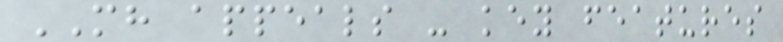MH appeals - key features
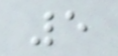5
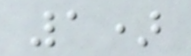1)
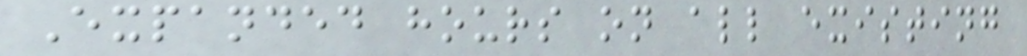Expanded hours on all existing
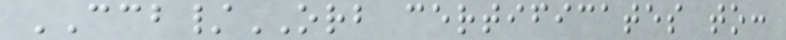CCB/ORB certificates to:
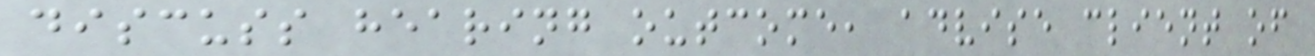discuss hearing outcome, advise client of
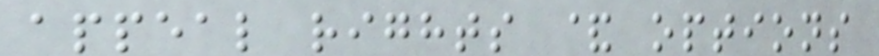appeal rights & options
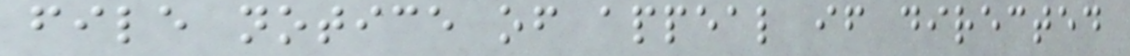file notice of appeal if directed
